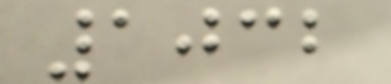1032
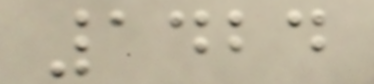1424
